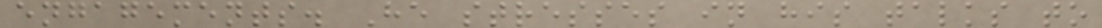engagements. He stresses in his talks to
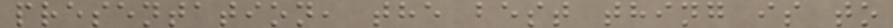presentation, the best thing is to
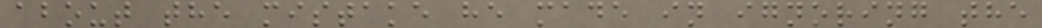about the mistake he made in ignoring the
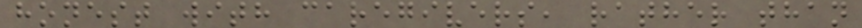honest with caregivers, rather than
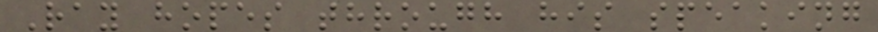Ray hopes through his speaking
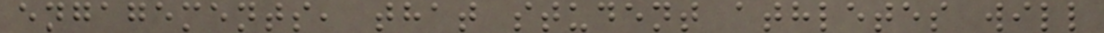engagements, that student athletes will
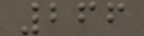266
